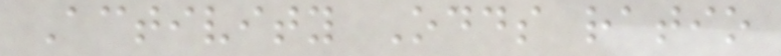Activity Odds ratio
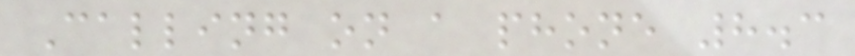Calling on a phone 8.3
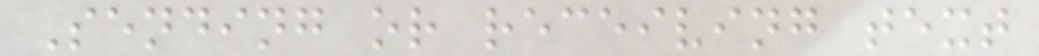Sending or receiving text
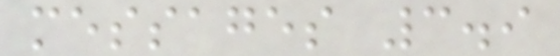messages 3.9
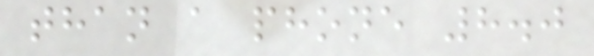than a phone 8.0
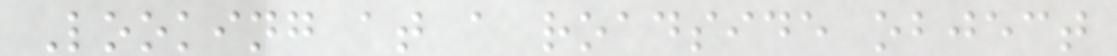Looking at a roadside object
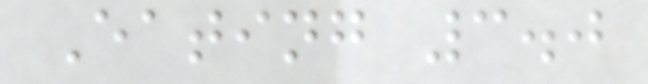Eating 3.0
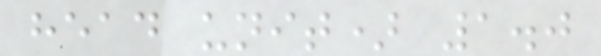head unit) 1.0
